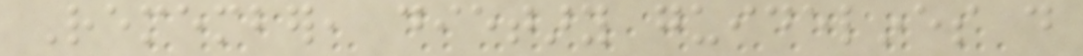Remember, dietary guidelines do
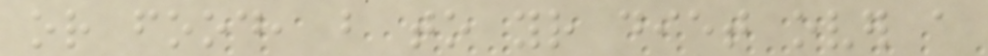or food, but to your diet over a
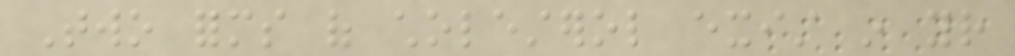Two forms of cholesterol exist in your
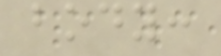body:
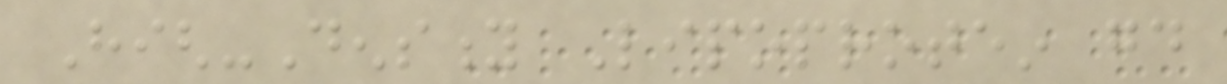High-Density Lipoprotein good
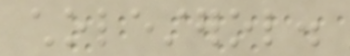cholesterol.
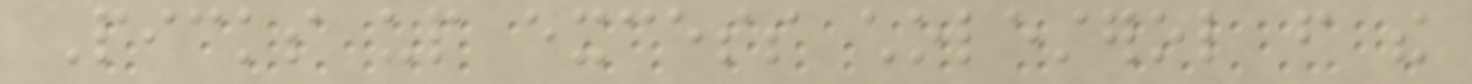Picks up excess cholesterol from the
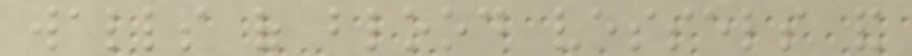walls of blood vessels and
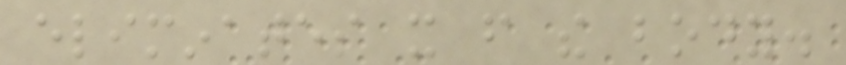eliminates it from the body.
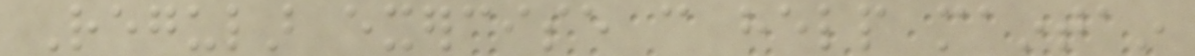Regular exercise can help maintain
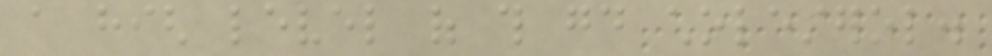a high level of this good cholesterol.
